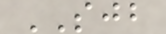SJB
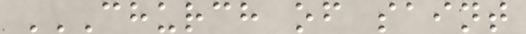CHURCH OF SAINT
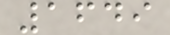1649
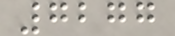7277
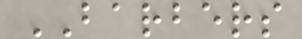BARBERS
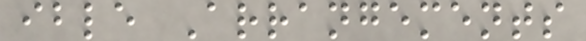ible Arrangements
